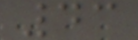43
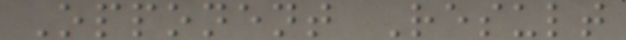Opponent Result
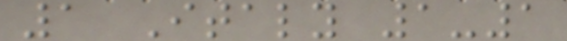1 Italy 1-1
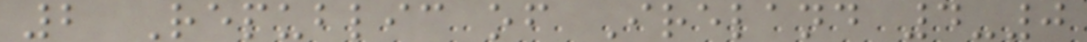2 Republic of Ireland 4-0
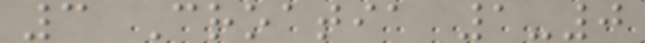3 Croatia 1-0
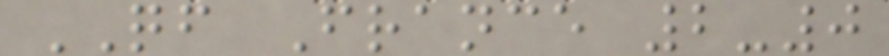QF France 2-0
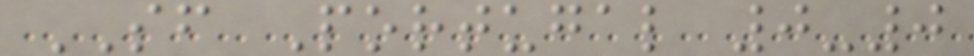SF Portugal 0-0
